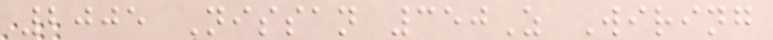2005 Nissan 350Z Wiring
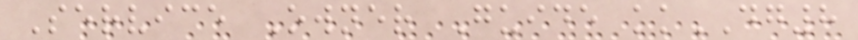Service Owner Guide kkDG8
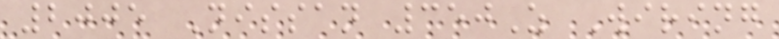2005 Nissan 350Z Wiring
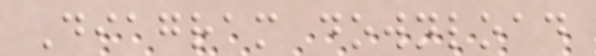Diagram download
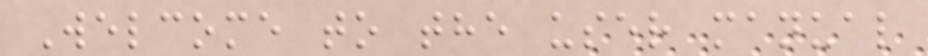Welcome to the user manual
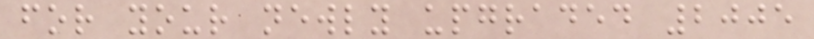for your newly upgraded 2005
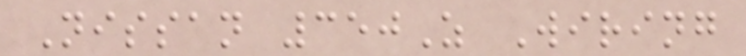Nissan 350Z Wiring
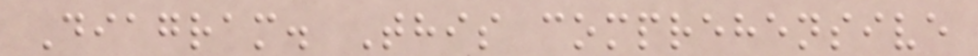Diagram. This comprehensive
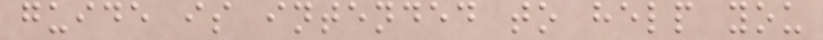guide is intended to help you
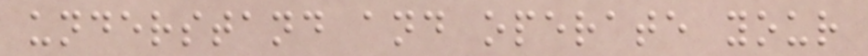understand and operate your
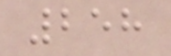258
